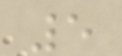5
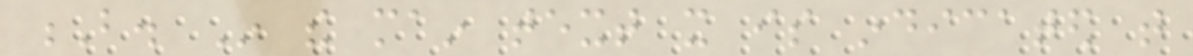B. In the main text it is indicated that
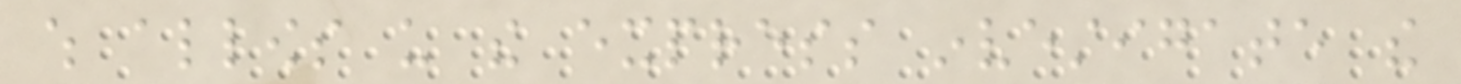which allows us the express investigate the
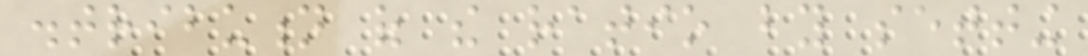distribution of the ratio by setting
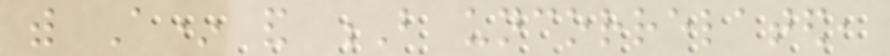with A* and B uncorrelated,
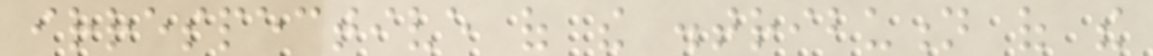irrespective of the distribution of the
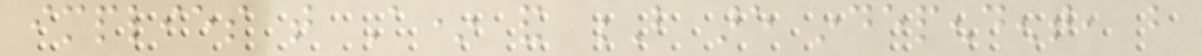implies that A* and B are independent, but
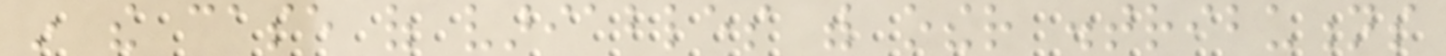in the case of variables with other distributions
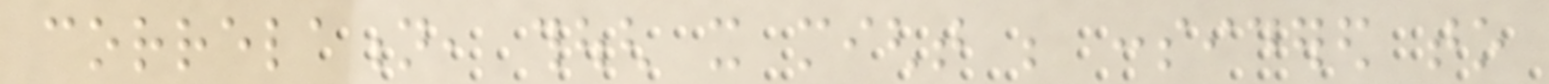correlation, though it might be considered to
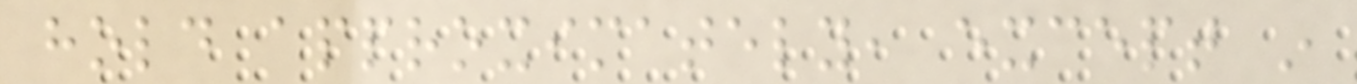hold approximately, except in
